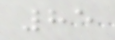85
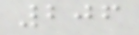206
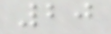20
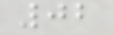02
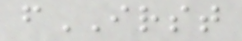fIRST
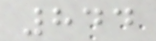844
